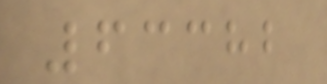63382
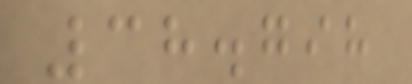38.798
